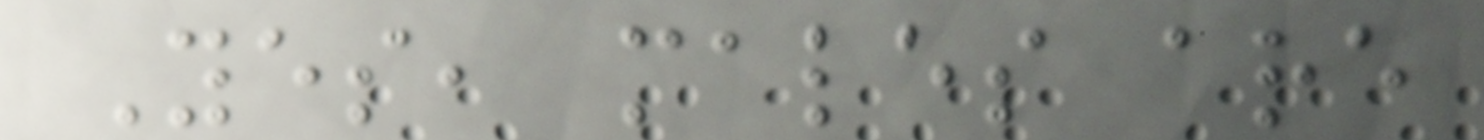Yes, males are
